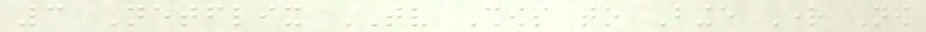3 Netflix TV Shows to Binge Right Now
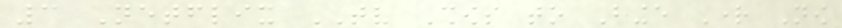3 Netflix TV Shows to Binge Right Now
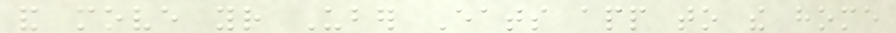and move your Uber Eats app to the home
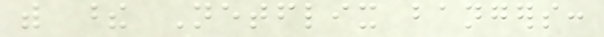with these Netflix bangers:
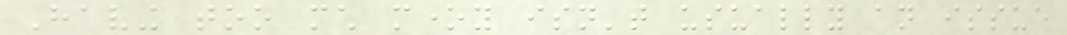Having too much money isn't usually an issue
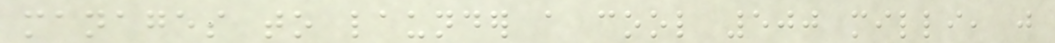manages to launder a cool 500 milli, just
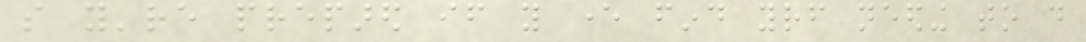so you're prepared if you ever find yourself needing to do
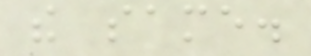the same.
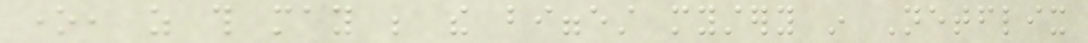one, as this may be the biggest mystery in Netflix
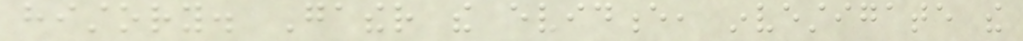history. Gather the evidence, investigate the
